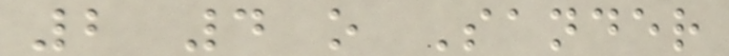2 4 o Sander
